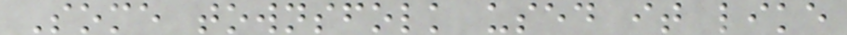Some townsfolk used it like
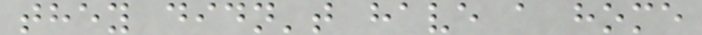they didn't have a home
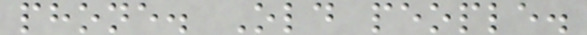phone. Old people.
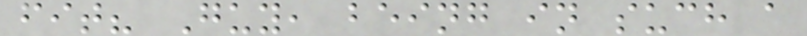fit? Guy, being in such a
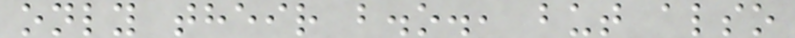only their b.o., but also
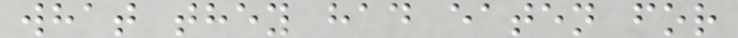what they had eaten for
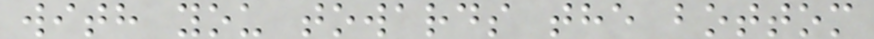with you towards the bottom
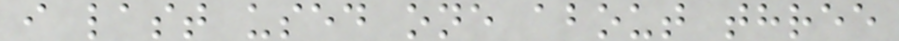i last used one about three
